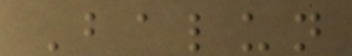Balun
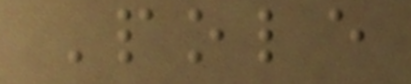Pole
